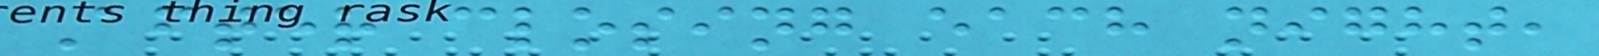After closing each night,
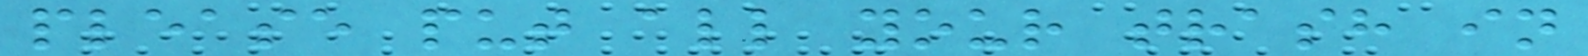please put all your trash in
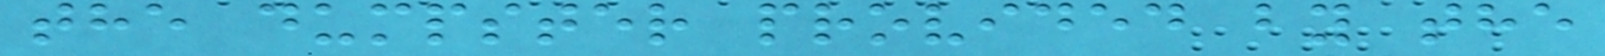the dumpster provided by the
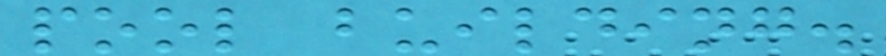pool building.
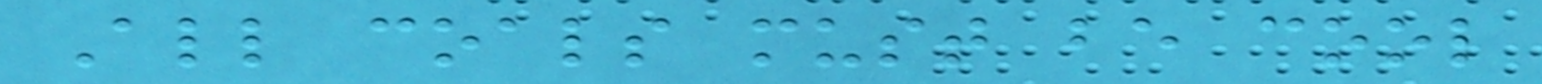All coals must be cool
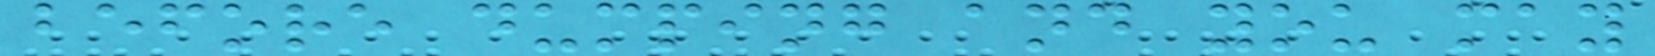before dumping and you may
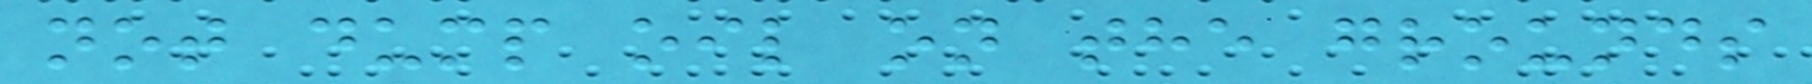not dump oil on the grounds
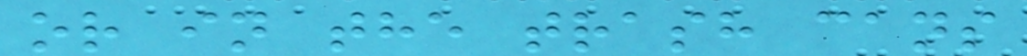or in the trash cans
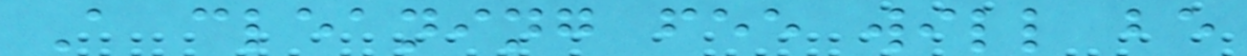A cleaning fee will be
